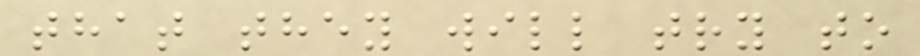that they will try to
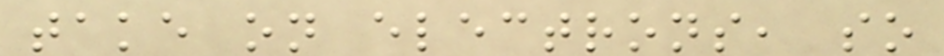take on electrons, so
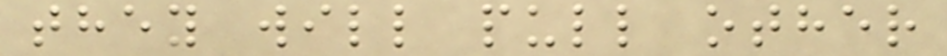they will pull other
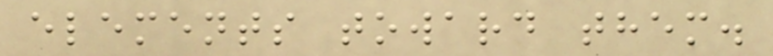elements toward them.
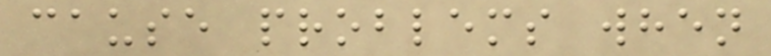cause problems when
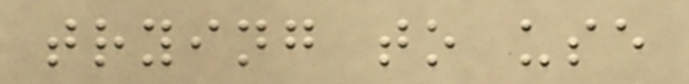trying to use
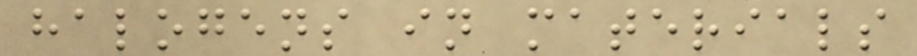halogens in materials
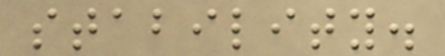stability.
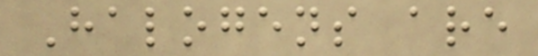Halogens are
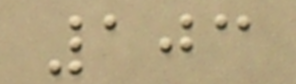103
